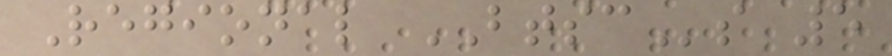Regional BTSCs 5
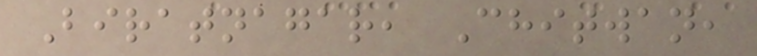Biratnagar, Chitwan,
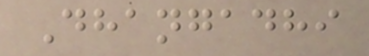Dhangadhi
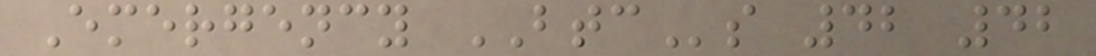Emergency BTCs 42 42
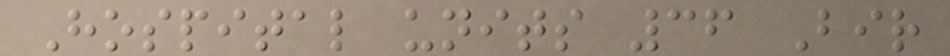Hospital units 36 Bir
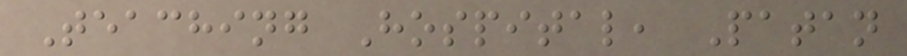Teaching Hospital, Patan
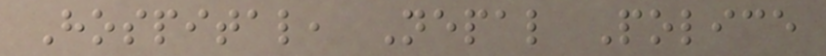Hospital, Nepal Police
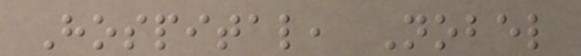Hospital, Nobel
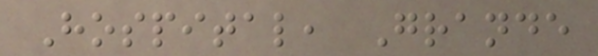Hospital, Grande
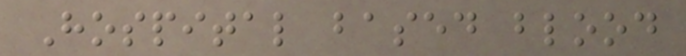Hospital based blood
